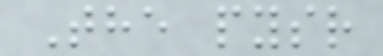The pysr
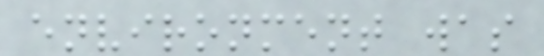environment was
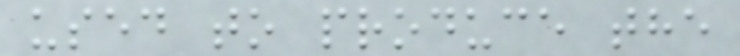used to produce the
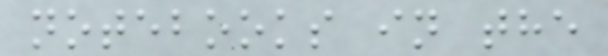notebooks in the
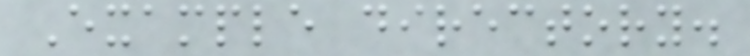Example directory.
